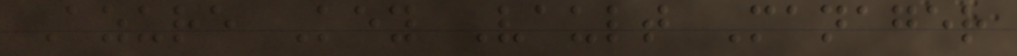Azure Key Vault Manager
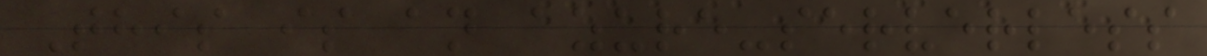This is an azure-serverless
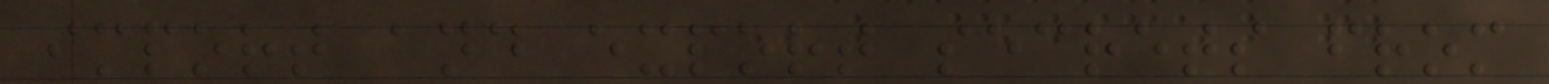import and export secrets from
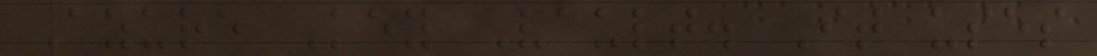Azure Key Vault. It uses
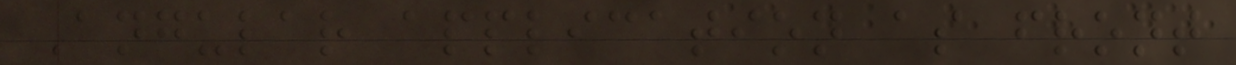Angular application as front
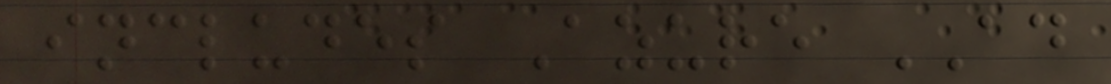includes Azure AD
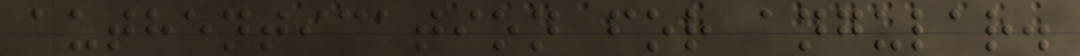authentication for angular.
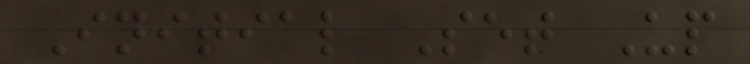Initial Set Up
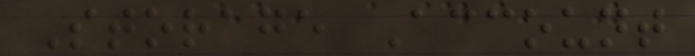Storage Account
